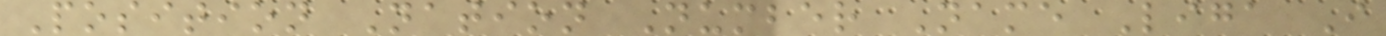Position Nation Number Name Liga I
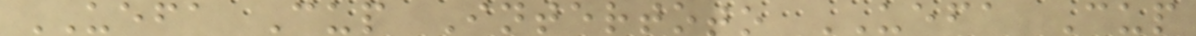UEFA Cup Intertoto UEFA Cup
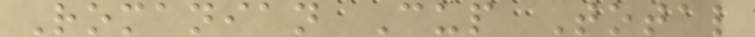Romanian Cup Total
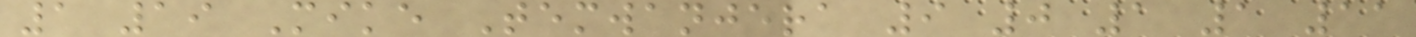1 19 Mike Temwanjera 9 0 1 1 11
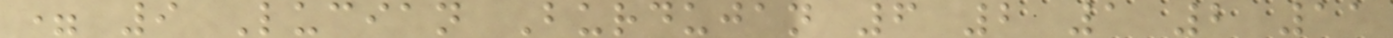= 9 Lucian Burdujan 6 2 1 2 11
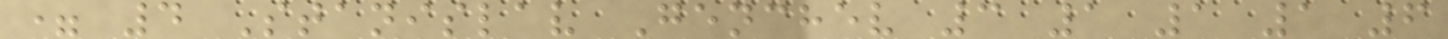= 4 Stanislav Genchev 3 1 1 1 6
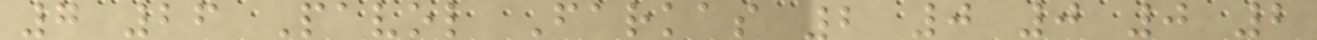7 26 Pavol Farkas 2 0 0 0 2
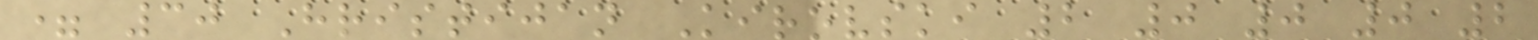= 30 Hristijan Kirovski 2 0 0 0 2
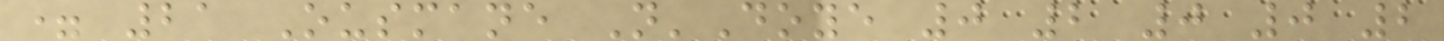= 21 Ousmane N'Doye 0 2 0 0 2
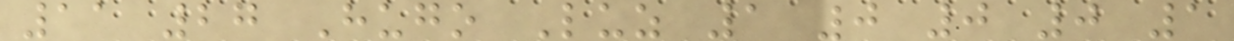11 27 Hugo Luz 1 0 0 0 1
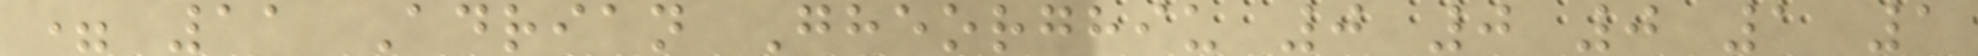= 11 Adrian Gheorghiu 0 0 0 1 1
